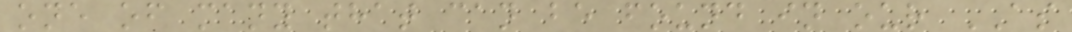one of many that can be found in our AS
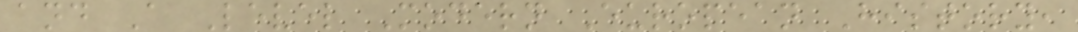and A Level Modern European History,
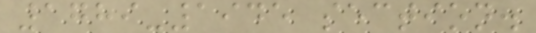1789-1945 section.
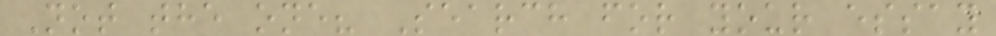Not the one? Search for your essay
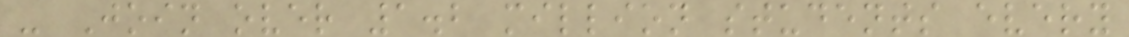- Join over 1.2 million students every
